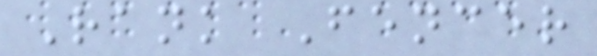Rank Fencer
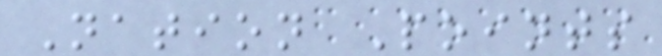Nation Points
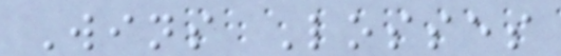Wins Losses
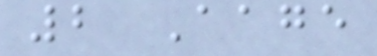2 Aage
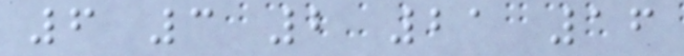6 3 2 21 16
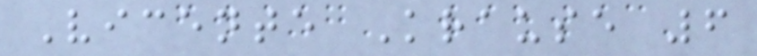Vicente Krause 6
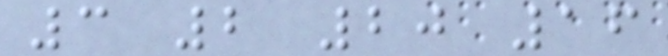3 2 20 16
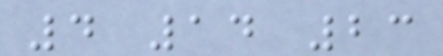4 14 23
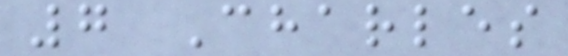7 Charles
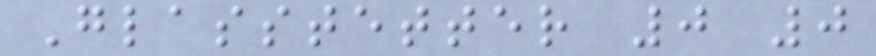Glasstetter 0 0
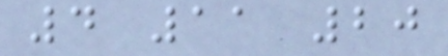4 11 20
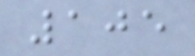105
